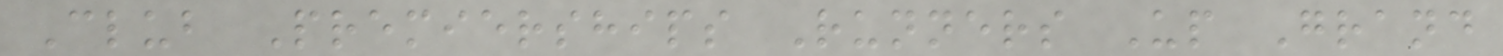Club Premierships Runners Up Grand
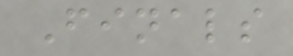Finals
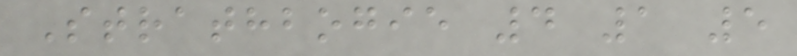Strathbogie 4 1 5
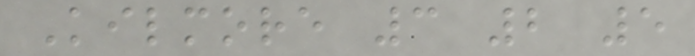Kilmore 3 2 5
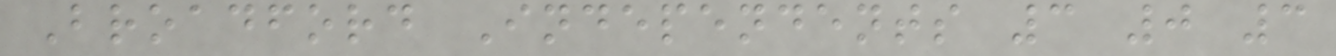Broadford Independents 3 0 3
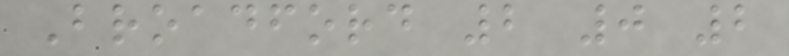Broadford 2 0 2
